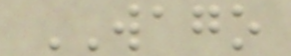WAGO
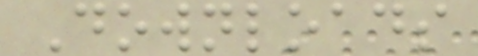Downloads
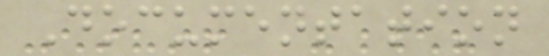Documentation
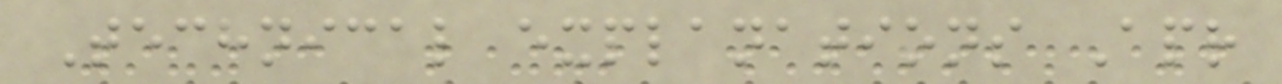Technical explanations Apr
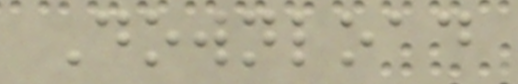Download
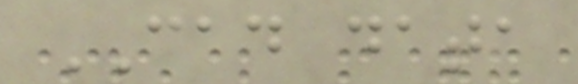CAD data
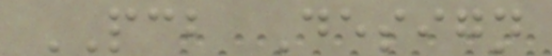PCB Design
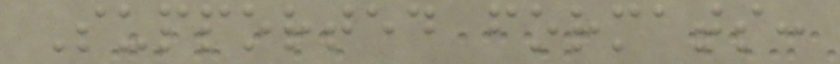Supported formats:
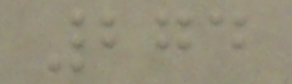274
